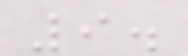9.
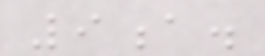9a.
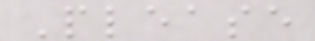Please
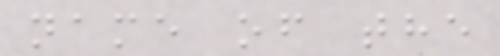name of the
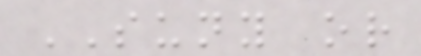SUNY or
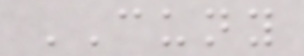CUNY
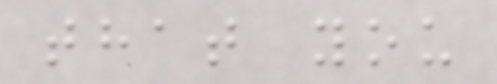that you
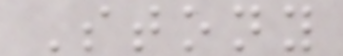Stony
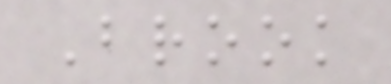Brook
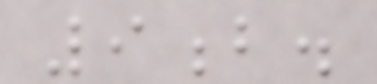9b.
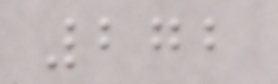272
